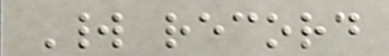World record
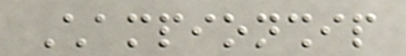Championship
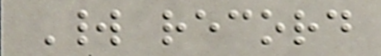World record
